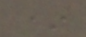*
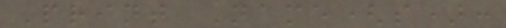Print Name(s):
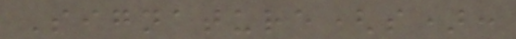Signature(s):
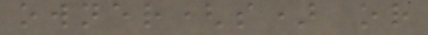owner(s) or
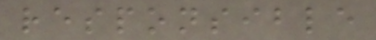responsible
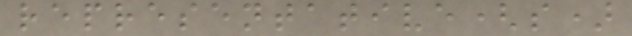representative(s)
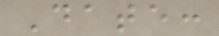Date:
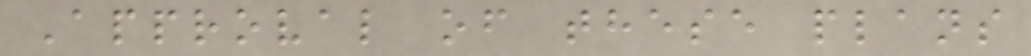Approval of these plans
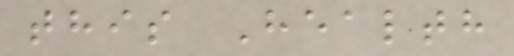this Health
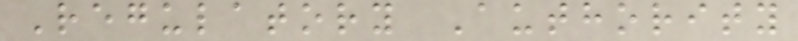Regulatory Authority
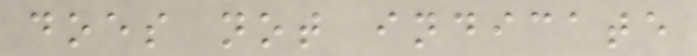does not indicate
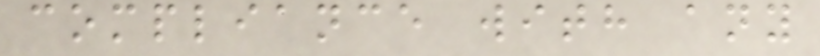compliance with any
